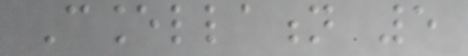Cancellation 5
